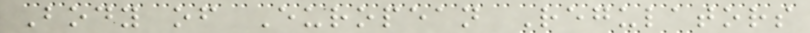Body of European Regulators
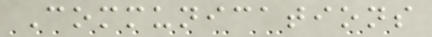Communications
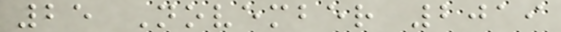25 November 2019
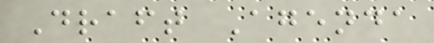Draft Agenda
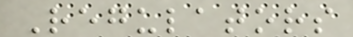Regulators
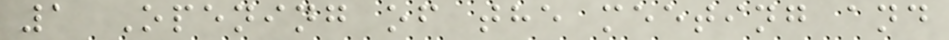1 Opening of the meeting and
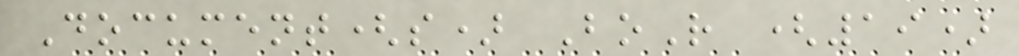Document(s) BoR (19)
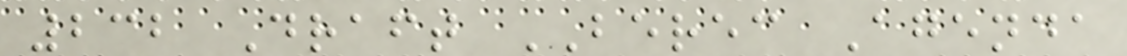232 Draft BEREC Agenda
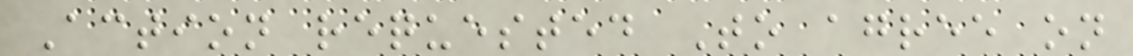Action requested To agree on
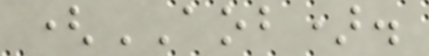(AOB).
